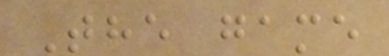The game
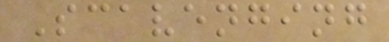Scavenging
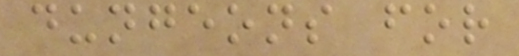dungeons for
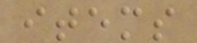items
